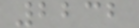2232
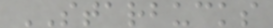STARBUCKS
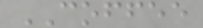COFFEE
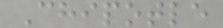Chipotle
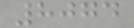8074
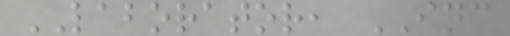LABORATOR, INC
